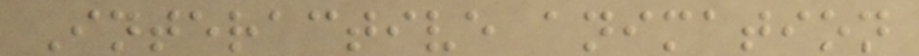Interactive animation
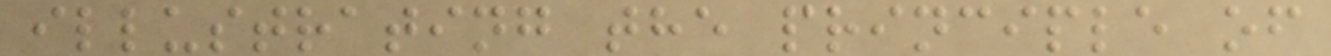illustrating the principle of
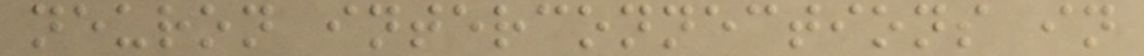neuron interconnections in
